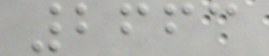2663
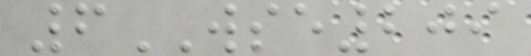6WSE209
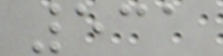531
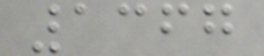1367
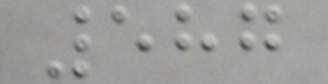587
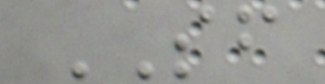SF
